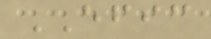EFIC
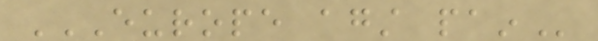EUROPE AGAINST PAIN
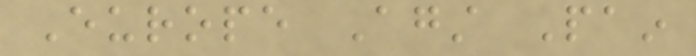Europe Against Pain
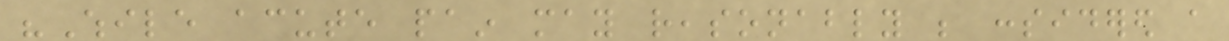"While acute pain may reasonably be considered a
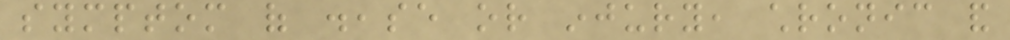symptom of disease or injury, chronic and
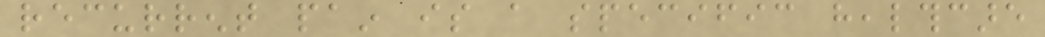recurrent pain is a specific healthcare
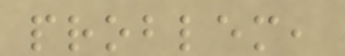problem,
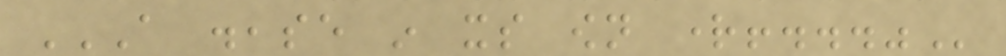A DISEASE IN ITS OWN RIGHT!..."
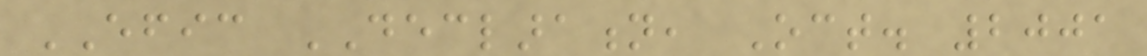EFIC DECLARATION, Oct. 2001
